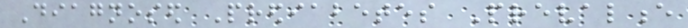Diagnosed Prediabetes Prevalence
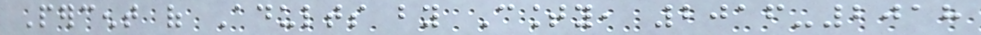Percent of Adults by County, 2016-2018
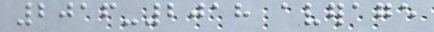2016-2018 average
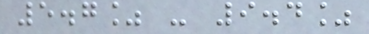5.7% - 9.4%
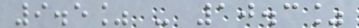9.5% - 10.3%
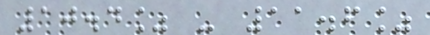10.4% - 11.6%
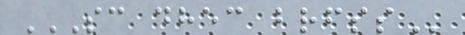SC DHEC BRFSS
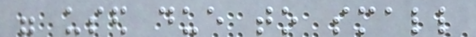were used due to small
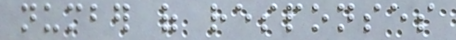number of responses
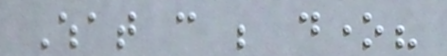What can be done?
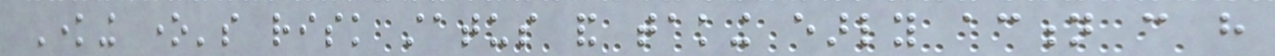Knowing one's risk status and taking early action can have
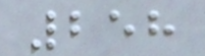258
